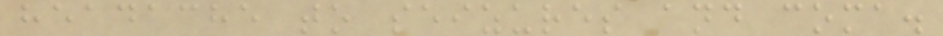headache to seizures and coma.
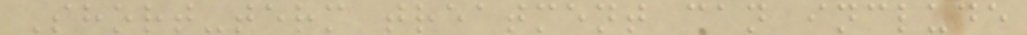Short-term treatment can include
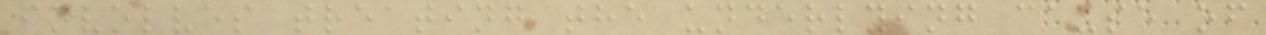involves treating the underlying cause of
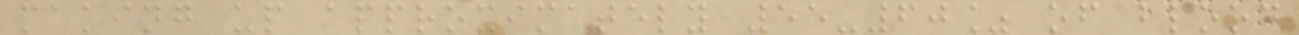making up approximately 55-60% of blood
